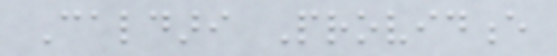Caldari Providence
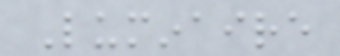Luminaire
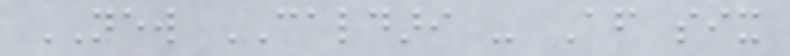NEW CALDARI - After six
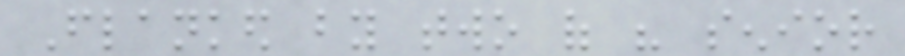Flanked by two of his senior
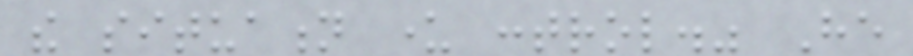the situation under control." He
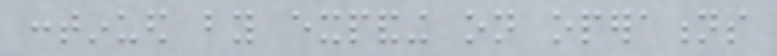continued by expanding on operations
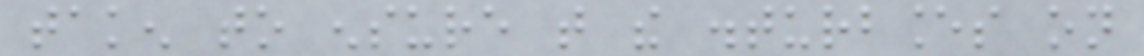taken to ensure that the disturbances on
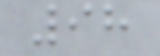98
